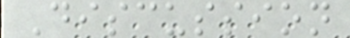Discussion
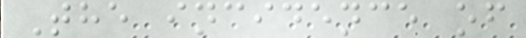The incidence of
